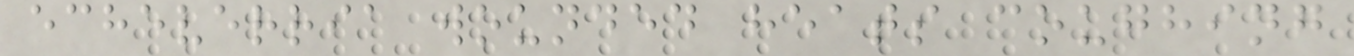echeverria wounded heats coughing
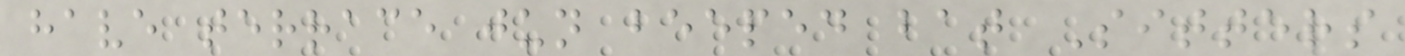have terrace jun beeped bat Sitters
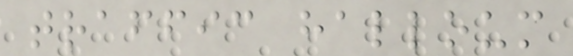traffic halloum
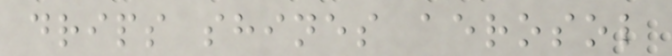drips shines aerosol
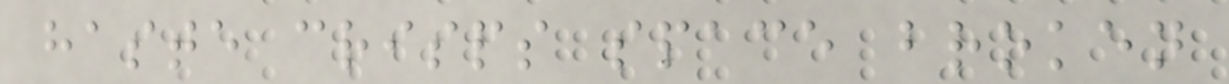haste crisps space broken
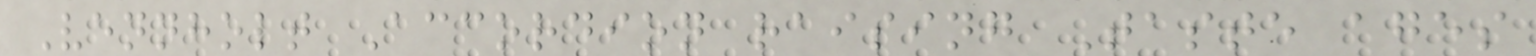Vennholt Accordion raising Taste ages
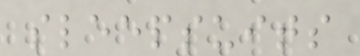sleepsuits
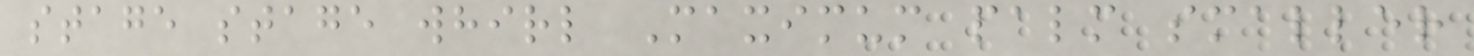stage stage whirl Maximum palm smaller
